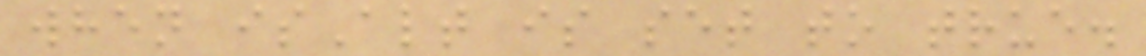when isAlt is set to true.
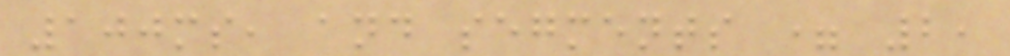100ms, and segments = 2,
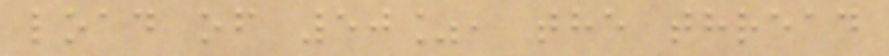load of 50%, the thread
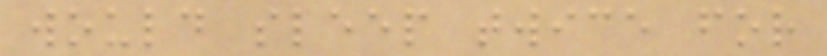would sleep twice for
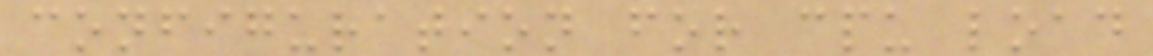configuration for cpu load
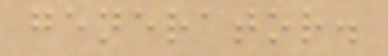generator.
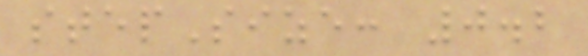stepSize: 0.2
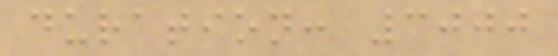duration: 3000
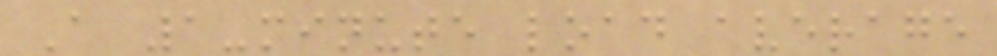A 1-minute load average
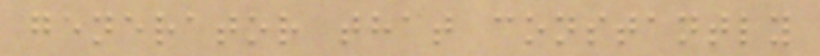generator that constantly
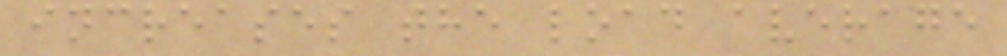increases the load average
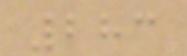283
